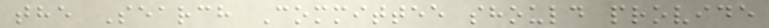the Search Committee should provide
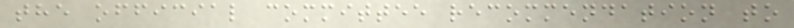the official committee recommendation to
